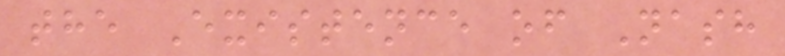the Existence of Nash
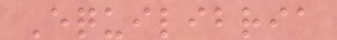Equilibria
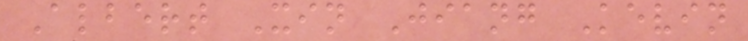Albert Xin Jiang Kevin
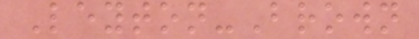Leyton-Brown
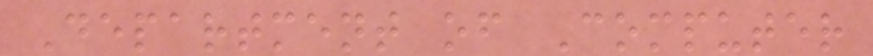Department of Computer
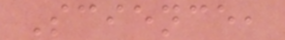Science,
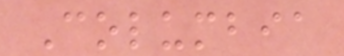Columbia
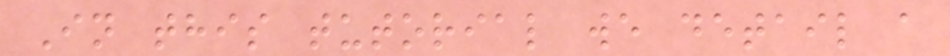In this tutorial we detail a
